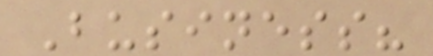Business?
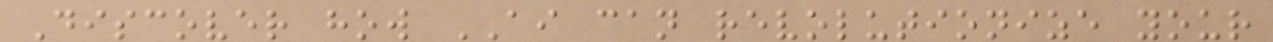Discover how AI can revolutionize your
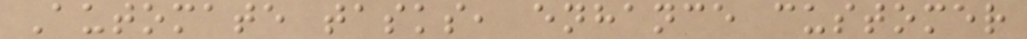Automate tasks, enhance customer
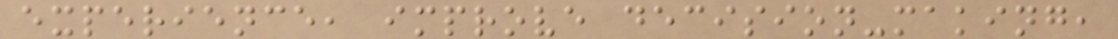experience, improve decision-making,
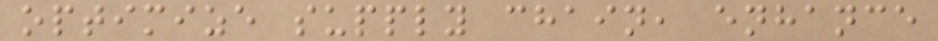optimize supply chain, enhance
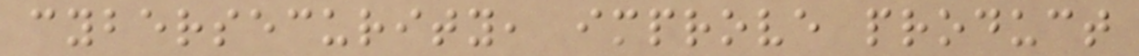cybersecurity, improve product
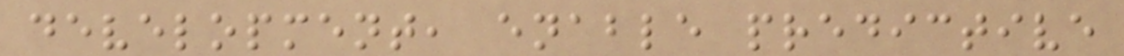development, enable predictive
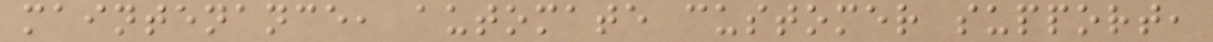maintenance, automate customer support,
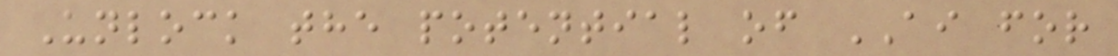Unlock the potential of AI for
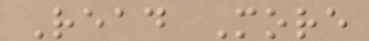Read More
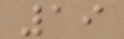19
